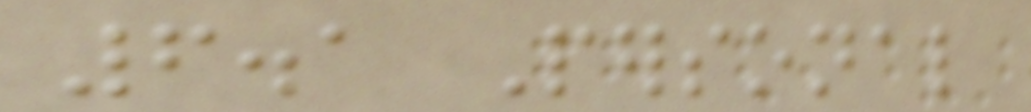6.1 Personal
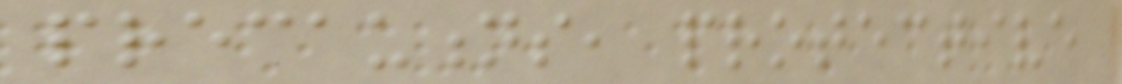precautions, protective
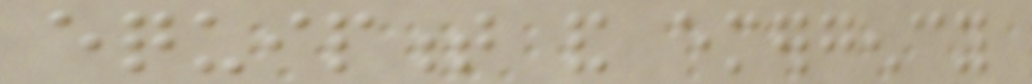equipment and emergency
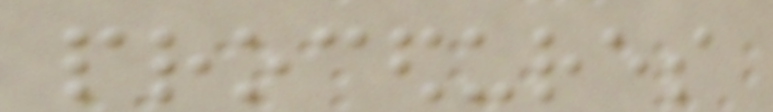procedures
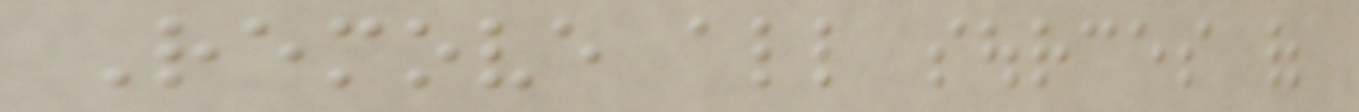Remove all sources of
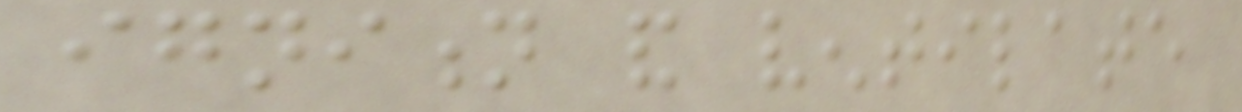ignition and ventilate
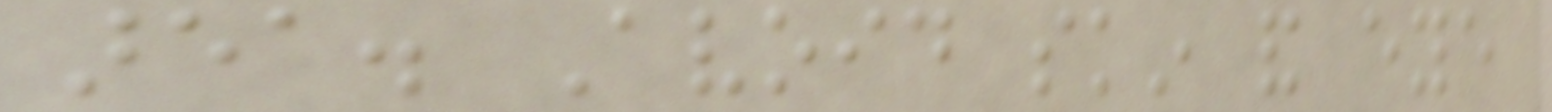area. Avoid skin and eye
